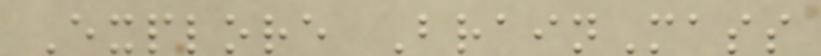Explore BrainMass
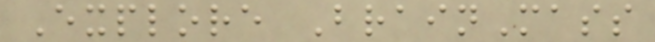Explore BrainMass
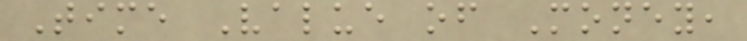Time Value of Money,
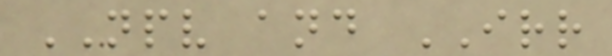NPV and IRR
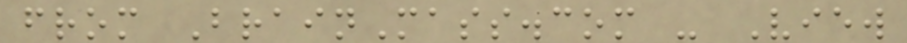from BrainMass.com - View
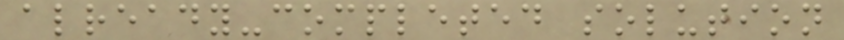already-completed solution
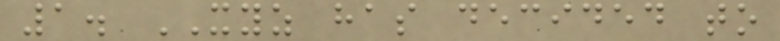1. XYZ has decided to
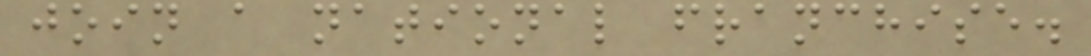join a national franchise.
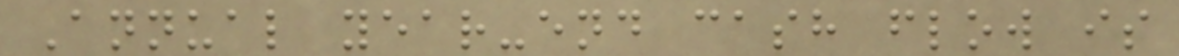Annual year-end cash flow is
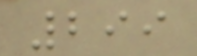299
